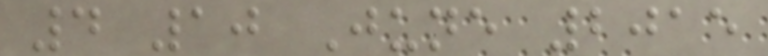4 10 June 2015
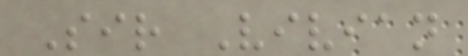Sir Vivian
